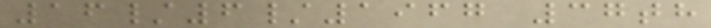16/6/1967 37th
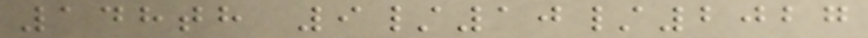148th 9/10/2027
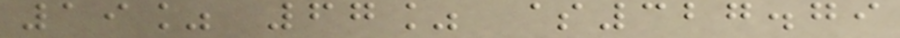19% 67% $327.79
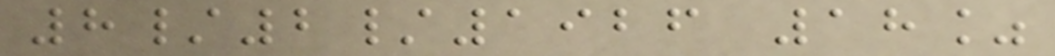8/2/1926 18%
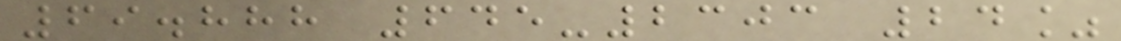69.888 645-2303 24%
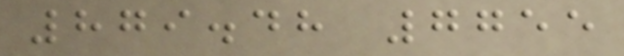879.48 7755
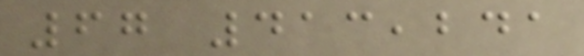67 413,241
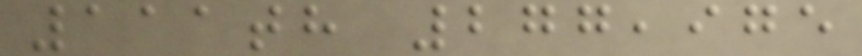111th 277,975
